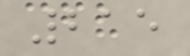215
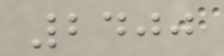2400
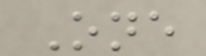One
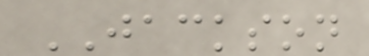JACKSON
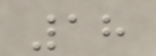18
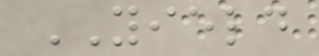YIELD
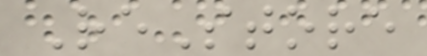ReStore
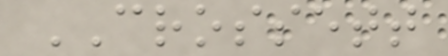CROSSETT
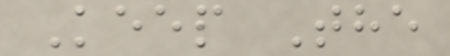Keep The
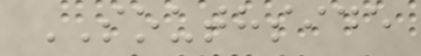SOUTHSIDE
